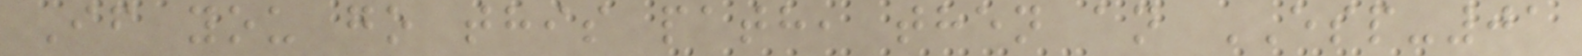If you go this path, then an ESP-01
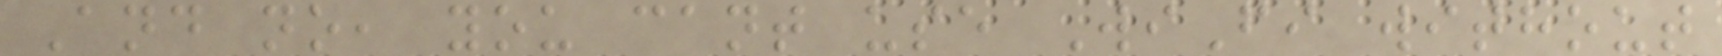And no, you cant use WiFi without
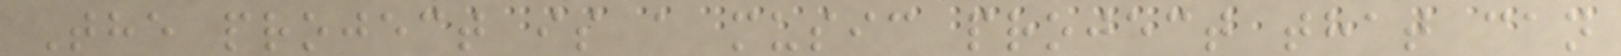The project is a music project that can
